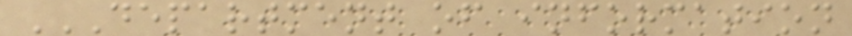DEPARTMENT OF INFORMATION
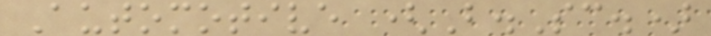Automotive (B.Sc.)
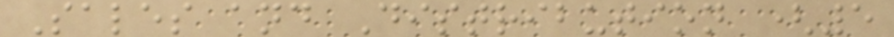Sales and Distribution (5
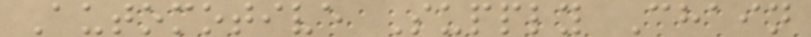Automotive Supply Chain
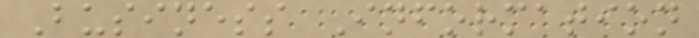Business Information
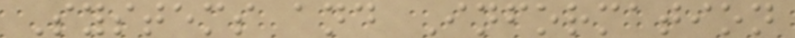Systems and Information
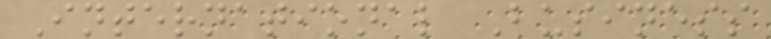International Business
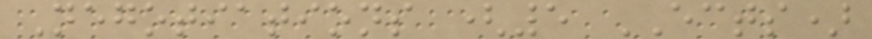Negotiations (5 ECTS)
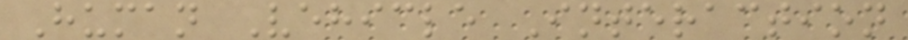Human Vehicle Interaction
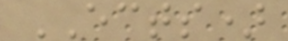ECTS)
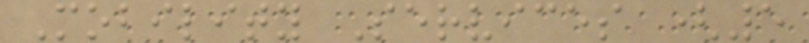Mobility Services (5
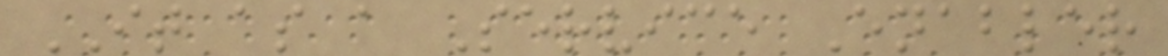IT as a Service Enabler
